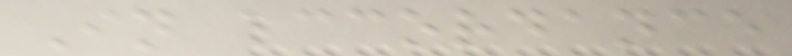In accordance
